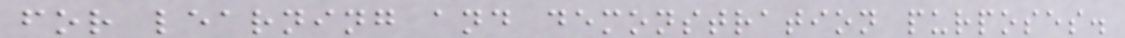for learning and demonstration purposes.
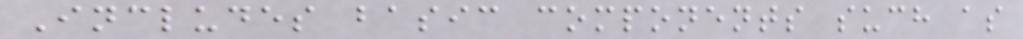Includes basic components such as
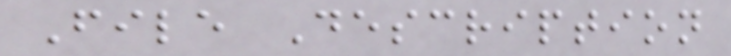File Description
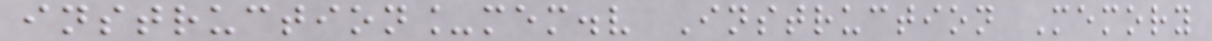instruction_mem.v Instruction Memory
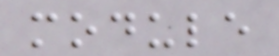module
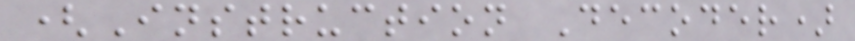(Instruction Decoder)
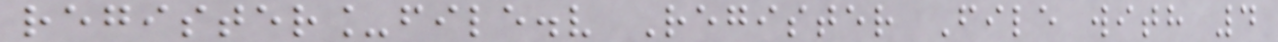register_file.v Register File with 4
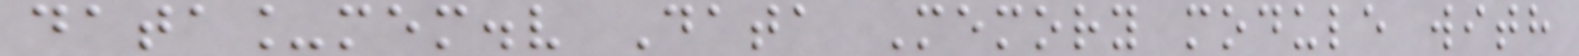data_mem.v Data Memory module with
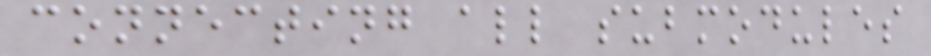connecting all submodules
